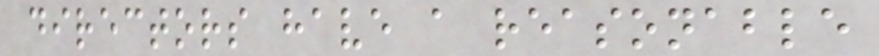directors have a reasonable
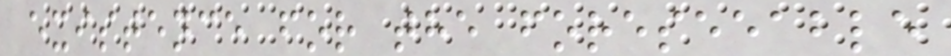existence for the foreseeable
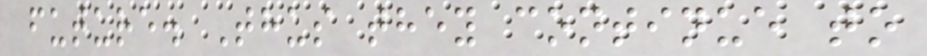future. Thus they continue to
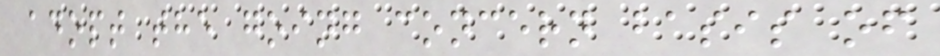adopt the going concern basis of
